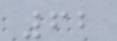62
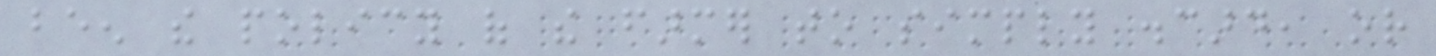been the policy of the farmer to simply discard, or
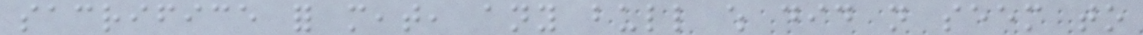sacrifice for meat, any bull which did not seem to
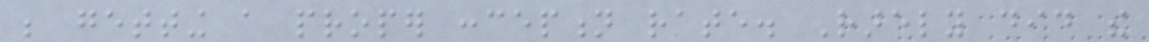be getting a proper conception rate. Rarely did the
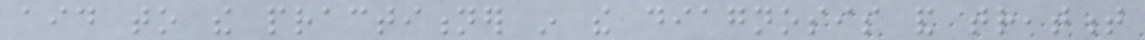aid to the practitioner in the diagnosis and treatment
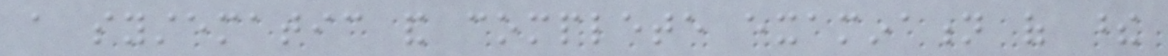a systematic and complete examination of these
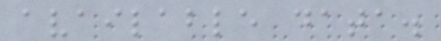available data.
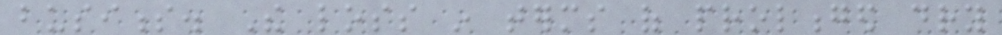business. The loss in terms of prolonged dry
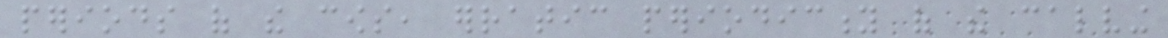periods of the cows, erratic periodicity of the calving
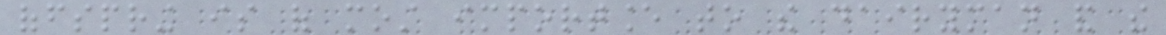offspring is of most importance to the dairyman and the
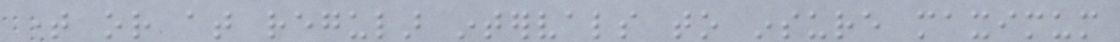time or at regular intervals to insure maximum
